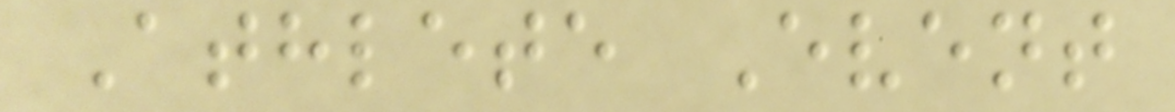Athlete Event
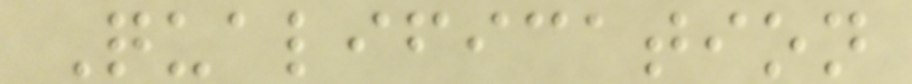Qualification
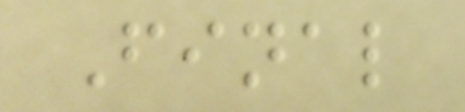Final
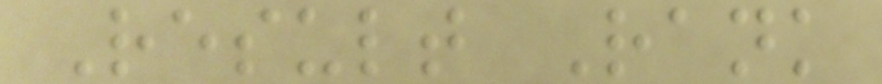Result Rank
